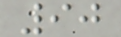90
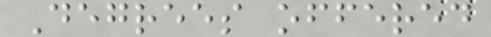Degrees offered
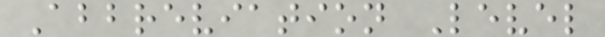Abbreviation Level
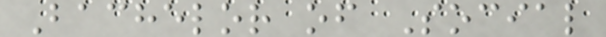Bachelor of Social
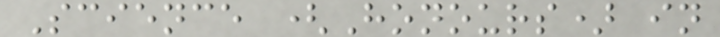Science (Honours) in
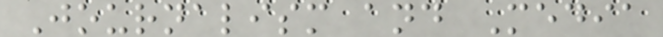Journalism and Media
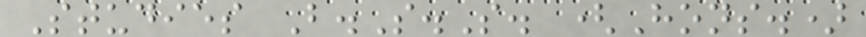Studies B.S.S. (Hons.)
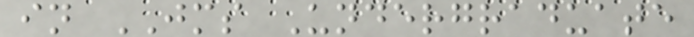in JMS Undergraduate
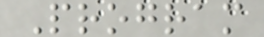Program
